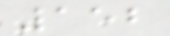152
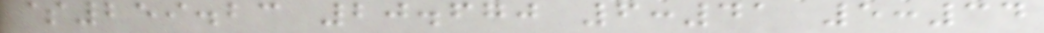$259.23 20.670 6:41 5:34
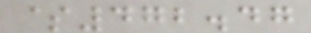$472.47
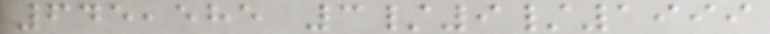645,585 3/9/1999
